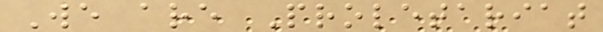We are Proletariat
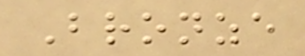Bronze
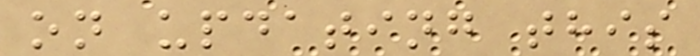on updating this
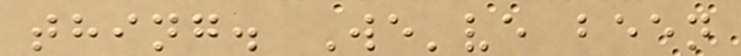thing. We've been
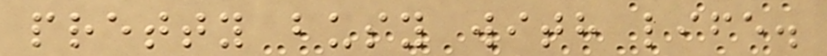pretty busy with life.
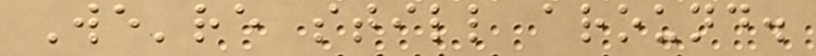We're still around.
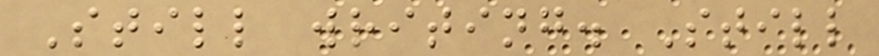Still writing. Still
